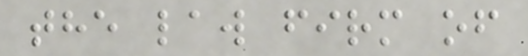the law firm of
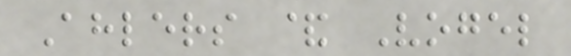Ahlers & Vogel
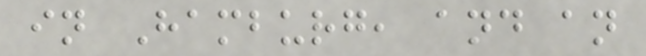in Hamburg, and an
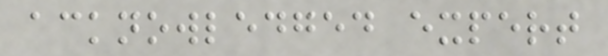acknowledged expert
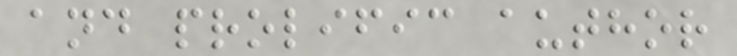and prolific author
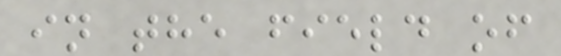in the field of
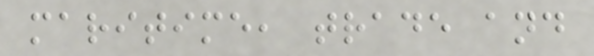maritime, trade and
